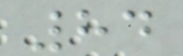84
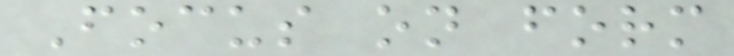Focus on form
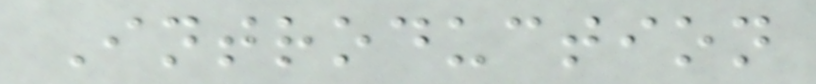Introduction
